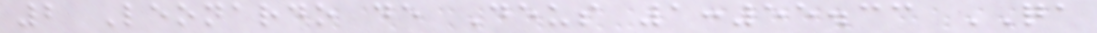2 Leonardo de Deus 1:55.33 QA
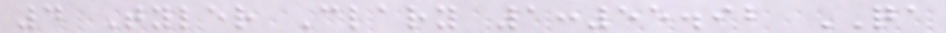4 Tyler Clary 1:55.92 QA
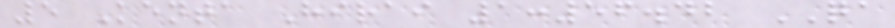5 Kenta Hirai 1:56.42 QA
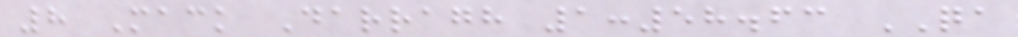8 Mack Darragh 1:58.63 QA
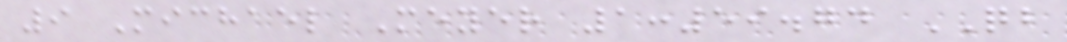9 Michael Meyer 1:59.74 QB
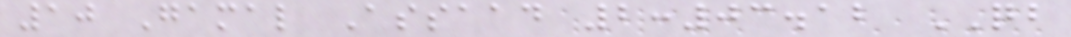10 Gamal Assaad 2:03.12 QB
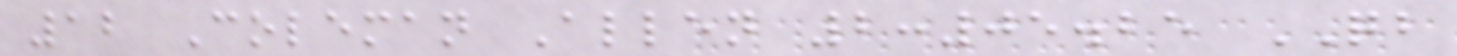12 Coleman Allen 2:05.25 QB
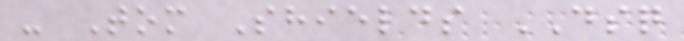- Tom Shields DSQ
